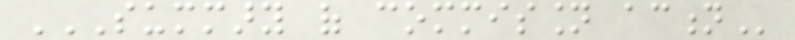SUMMARY OF COMMISSION ACTION
